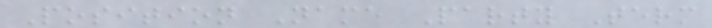Position Name Party Term
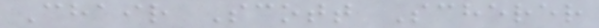Chair Scott Scherer
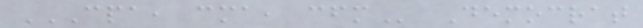CPA, CMA, CFM Democrat
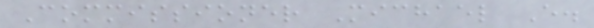Commissioner Michael E.
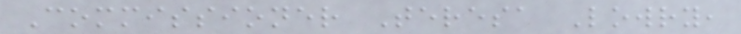Commissioner Teresa Lowry,
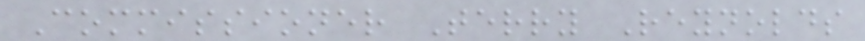Commissioner Terry Reynolds
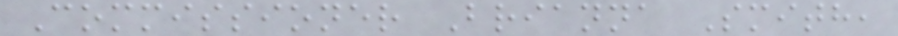Commissioner Brianna Smith,
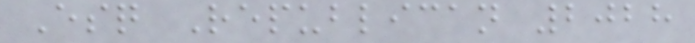Esq Republican 2028
